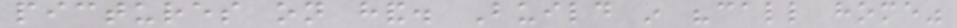pictures on hand. Build in "call home"
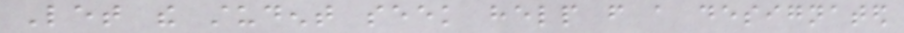Let the student seek help from a designated
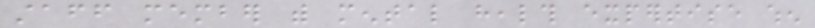staff member with mental health expertise when
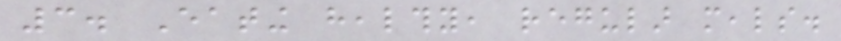3. Eating healthy, regular meals.
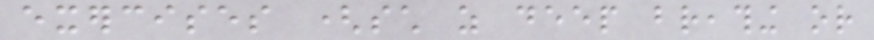exercises (such as deep breathing or
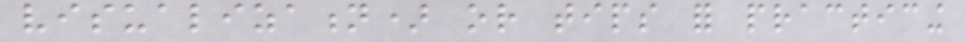visualization) or tips for practicing
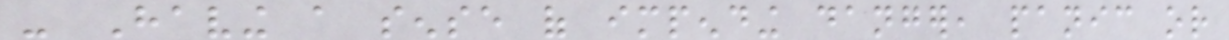- Having a sense of impending danger, panic or
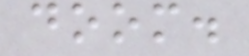doom.
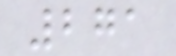271
